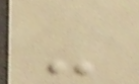-
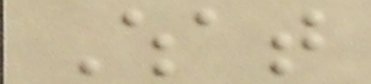What
